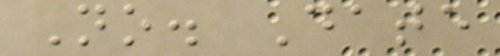No. Date
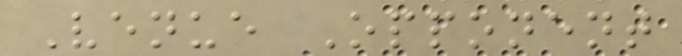Venue Opponent
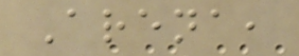Arena,
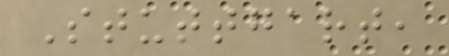Stuttgart,
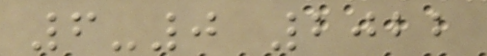6-0 2022
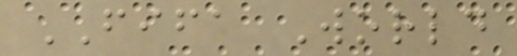FIFA World
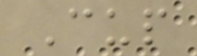Cup
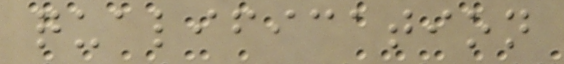qualification
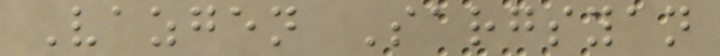Vazgen Sargsyan
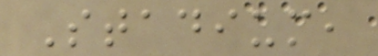Stadium,
